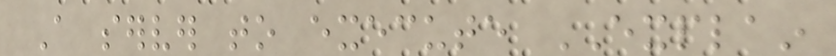A server to execute EXPLAIN
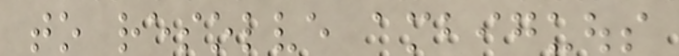to resolve ambiguous
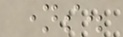names.
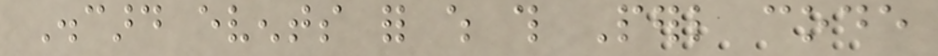Discard events for which this Perl code
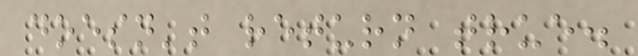doesn't return true.
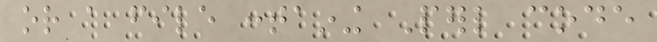or a file containing Perl code
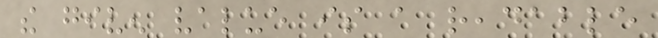the given value is a readable
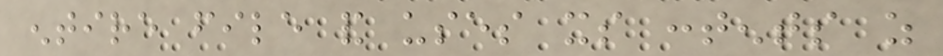entire file and uses its contents as
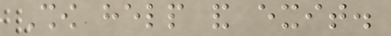Show help and exit.
